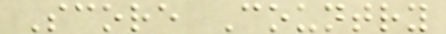Score Country
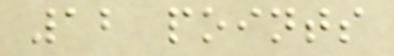12 points
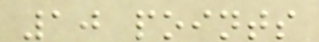10 points
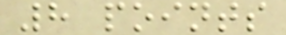8 points
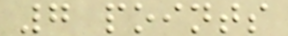7 points
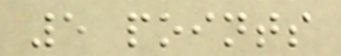5 points
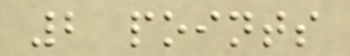2 points
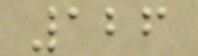126
